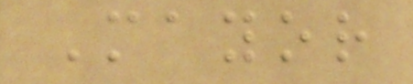Mayor
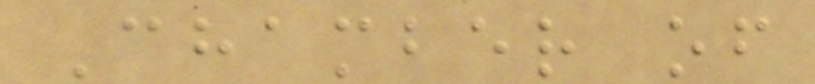Chamber of
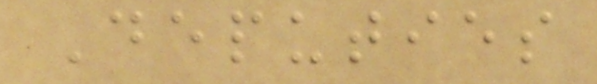Deputies
